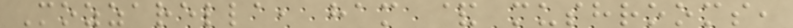Mozzarella, ham & mushrooms,
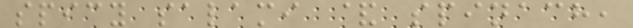spicy salami & spinach,
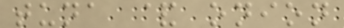tuna & onion
